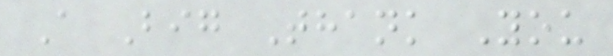A Big Thank You
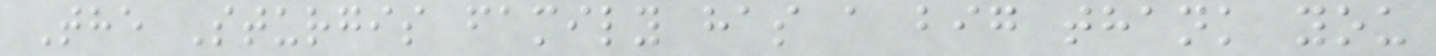The Sturgis family has a big thank you
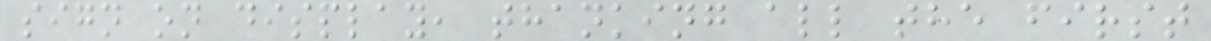sign on display, thanking all the first
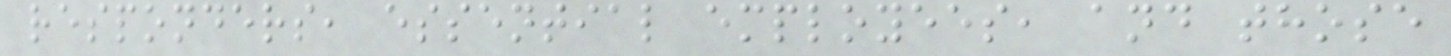responders, essential employees, and those
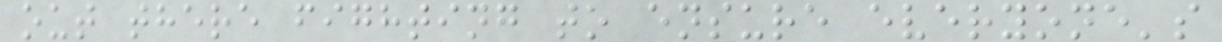out there fighting to ensure everyone's
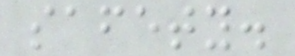safety.
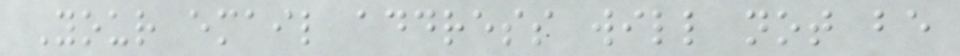Your email address will not be
